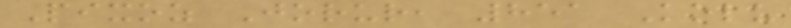Pixoz Jorur, 851 Kolu
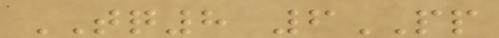TQ8 6PP
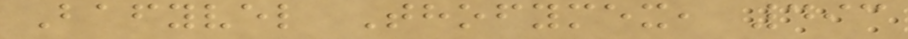Bafyvel Thofymex, 493
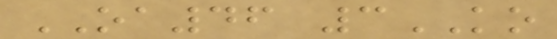OA46 3KO
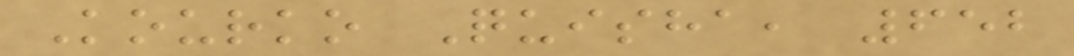Kourko Quisha, 652
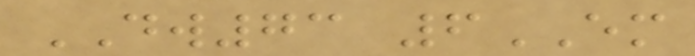DW73 6EM
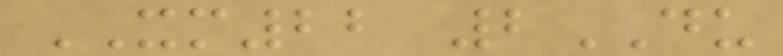XM22 2DU
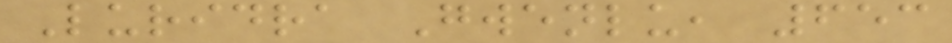Luridra Gwenlu, 653
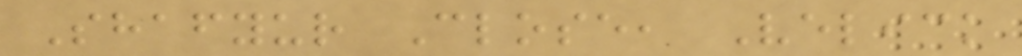Shafyur Close, Velick
